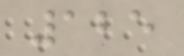125
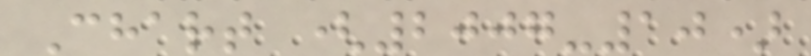Chart (2007-10)
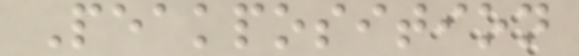Peakposition
